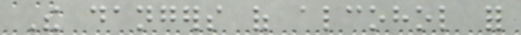The dangers of alcohol for
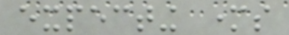expecting mothers
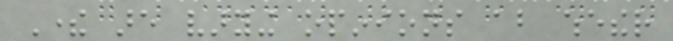There are varying opinions about whether
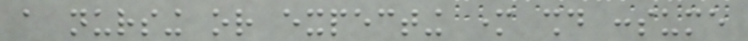a nursing or expecting mother should consume
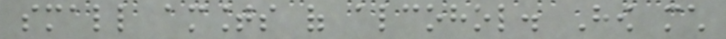small amounts of alcohol. How much
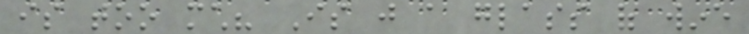is too much? Is just a glass of wine
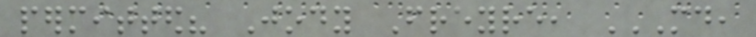permitted? Jody Freyre, MD,
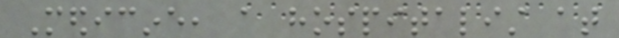Medicine, a hospitalist at
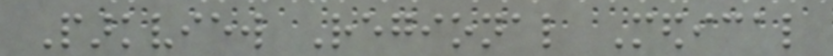Parkview Regional Medical
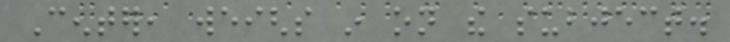Center, weighs in on the subject.
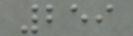259
